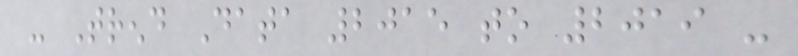- Trend Data 2015 to 2019 -
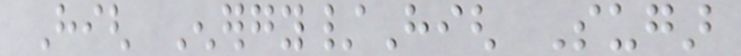High Energy/High Sugar
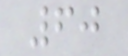60
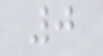0
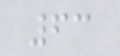63
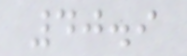40.9
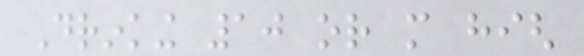Drinking 10 or more high
